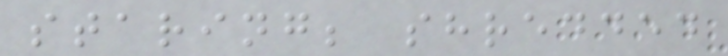staring; shredded
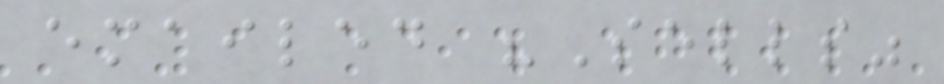emailed "Sells"
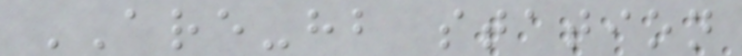ARE-hb station
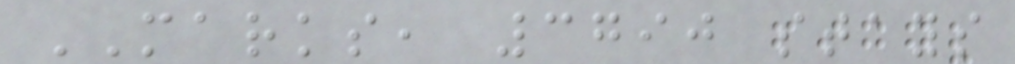MARKS, 3790 stays
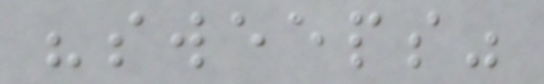"sweeps"
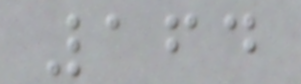164
